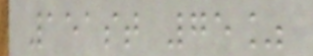151st 75%
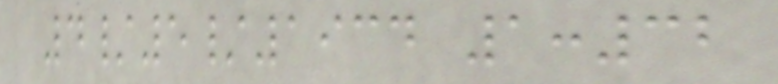4/5/1934 1:32
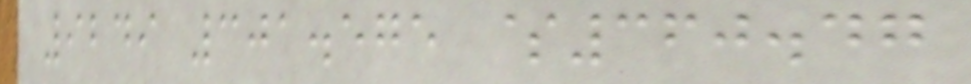9249 301.575 $360.47
